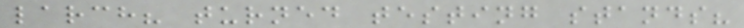larch? turned testing stands?
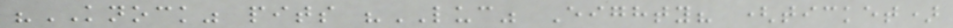"KNOCK" pits "LUC" Eighty? (ticket)
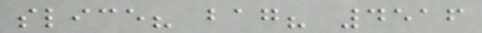slice? bag? 4516
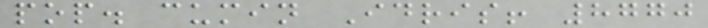pop. cumin Idris! 8770
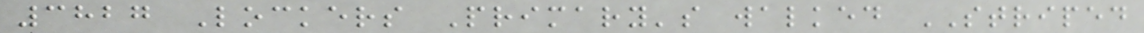3827 Lockers Primary's walked STRIPED
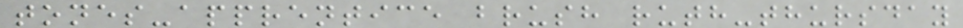tones-apprentice brush ruth-thursday
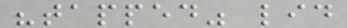"tapped" lid
